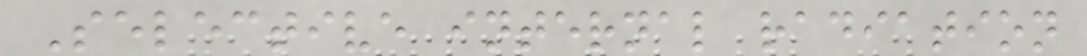Selective internal radiation
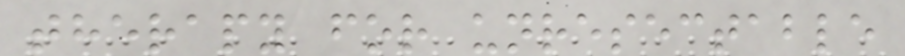therapy for unresectable
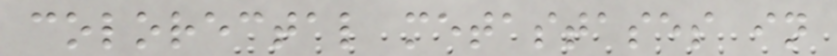colorectal metastases in
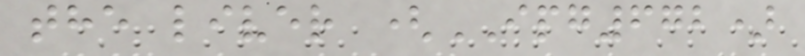the liver (IPG672)
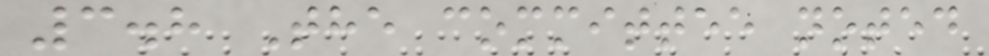3.8 The committee noted
